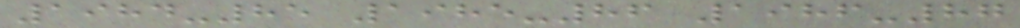1984-85 1985-86 1986-87
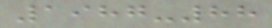1987-88
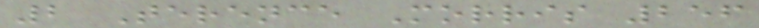2 Terence Morris 256
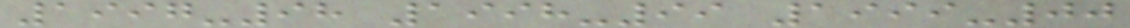1997-98 1998-99 1999-00
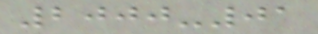2000-01
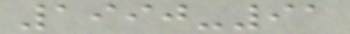1990-91
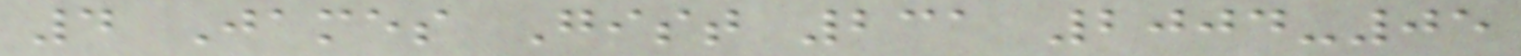4 James Gist 231 2004-05
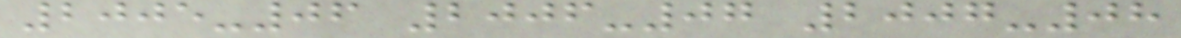2005-06 2006-07 2007-08
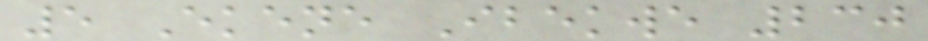5 Ekene Ibekwe 230
